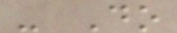- Do
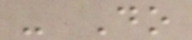- Do
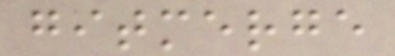gitmerge
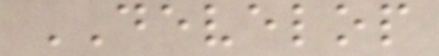DEVELOP
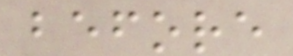before
